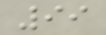99
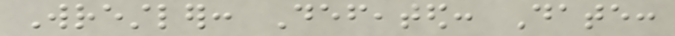Wrestler: Defeated: Date:
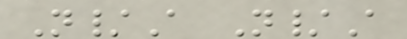N/A N/A
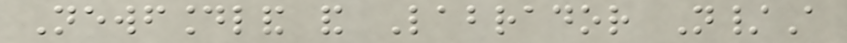Newfoundland and Labrador N/A
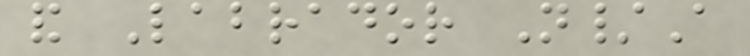and Labrador N/A
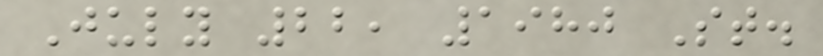July 22, 1980 St.
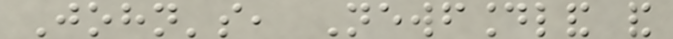John's, Newfoundland and
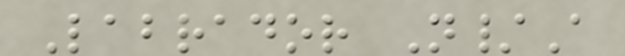Labrador N/A
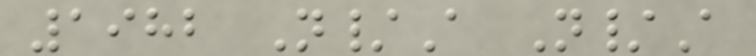1982 N/A N/A
